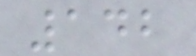142
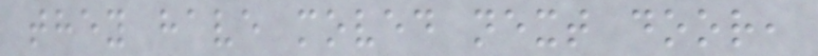they have moved next door,
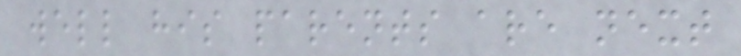well his parents are next
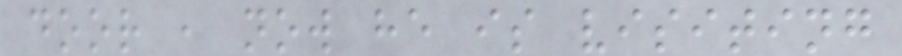door , now he is visiting
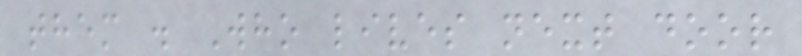them . Who lives next door
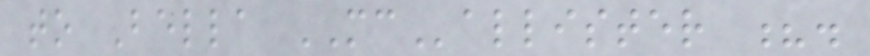to Bella MCallister ?.
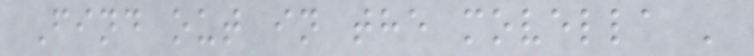Find out in the movella '
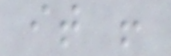it !
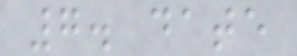7. date
